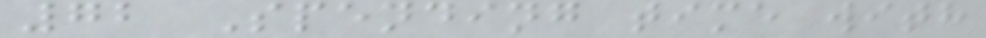72 Spending time with
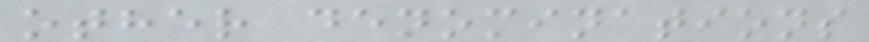other denominations
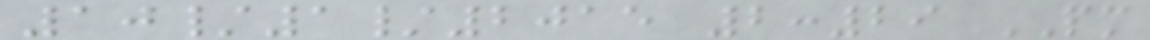10/1/2015 2:29 PM
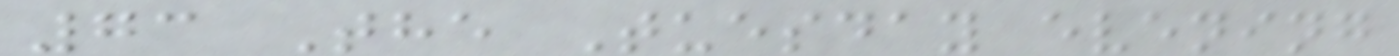73 The Tuesday evening
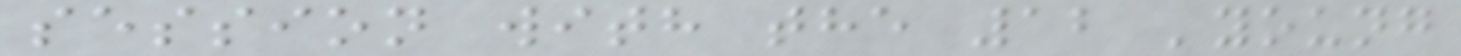session with the 12 'young
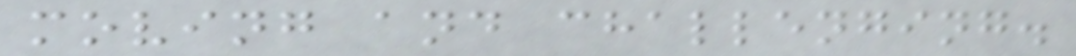moving and challenging.
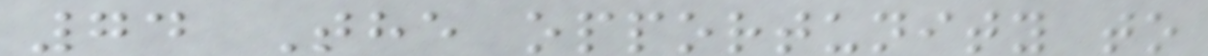74 The opportunity to
